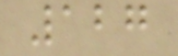127
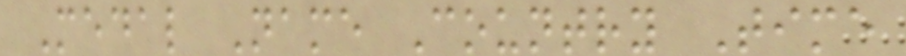Medal Name Country Time
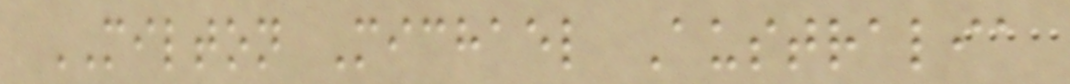MILTON Michael Australia
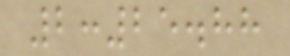2:25.88
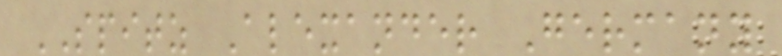SPITZ Alexander Germany
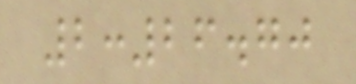2:26.70
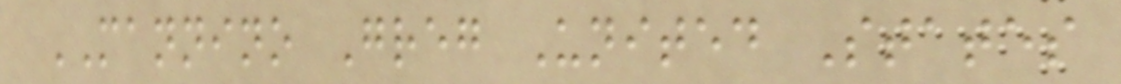MANNINO Greg United States
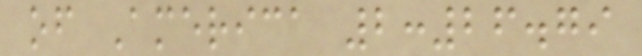of America 2:26.79
